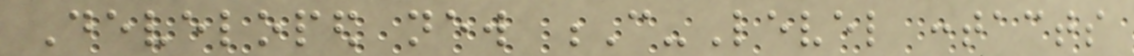Developed new C-Level contacts
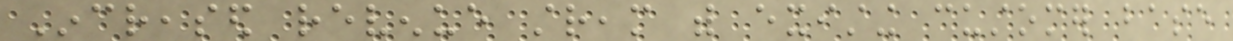Increased revenue stream with existing customer base
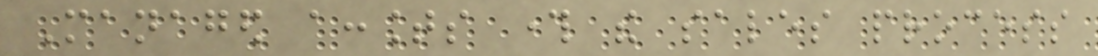Managed accounts through the sales process
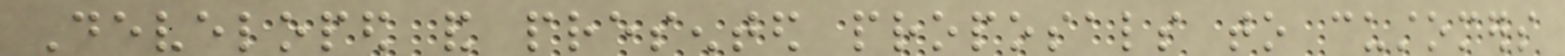Developed and presented proposals to customers
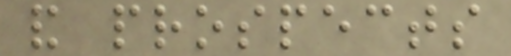and prospects
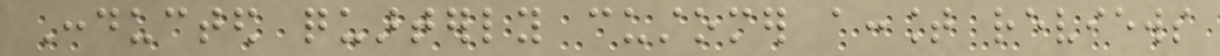Conducted quarterly customer account reviews
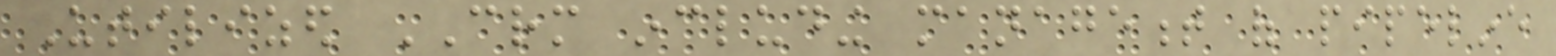Utilized CRM including management of pipeline
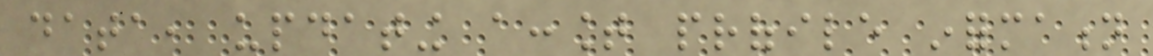data, updating account profile information
